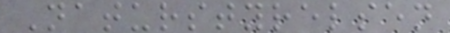Naturstyrelsen
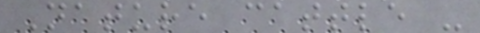Nature cattle -
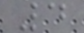4
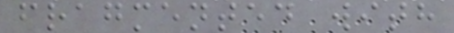fragmented with
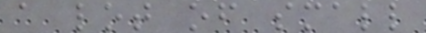a lot of small
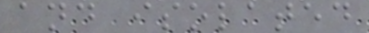and isolated
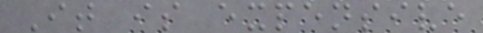It is expensive
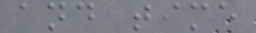and time
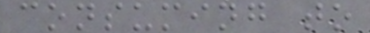consuming to
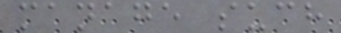manage such
